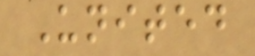United
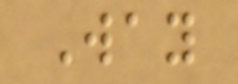Way
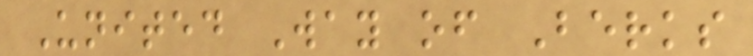United Way of Berks
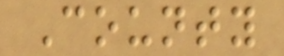County
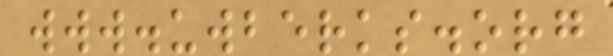www.uwberks.org
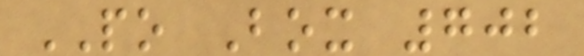PO Box 702
